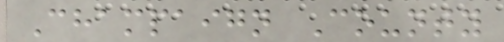Champaign County
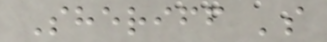Sheriff 's
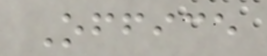Office
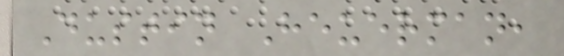Dustin Heuerman,
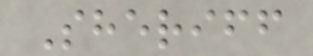Sheriff
